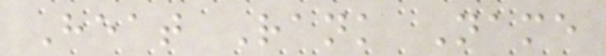Heat Rank Name
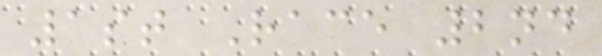1st Race 2nd
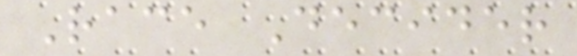Race Decider
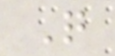Q
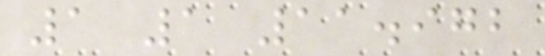1 1 11.972
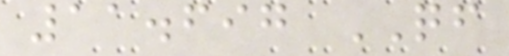11.697 QF
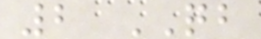2 QB
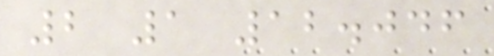2 1 12.046
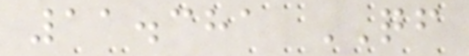11.381 QF
